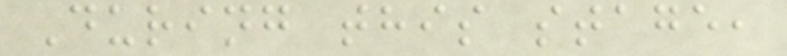During this stage,
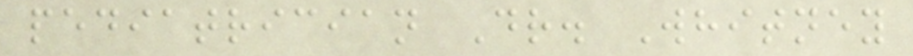pediatrician Dr. Whitney
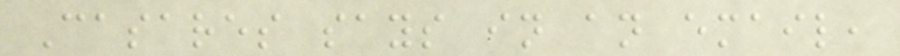Casares says in an email,
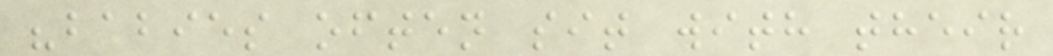"babies often sit with their
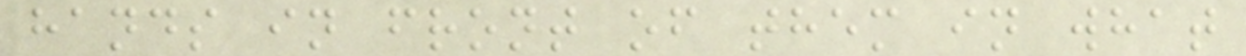hands in front of them in what
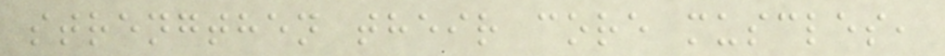strengthen their core muscles,
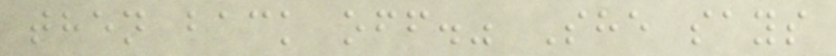then back off." She says
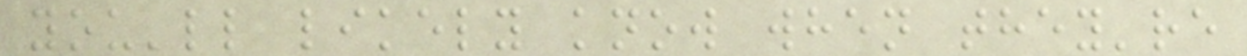you'll likely know when they're
